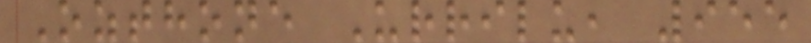Ozthone Urrilu, 955
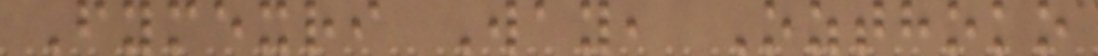Fymexri Way, Ozthoko
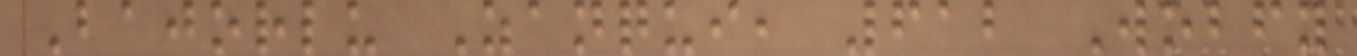Bajorlu Zanqui, 612 Wobfy
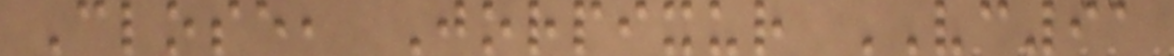Close, Jorpixur VC91
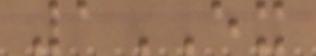1EX
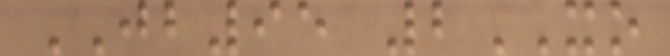JB95 2XO
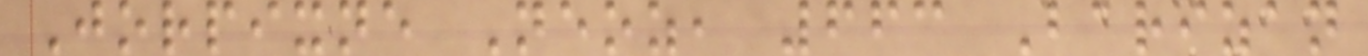Jorpixne Neoz, 663 Barizan
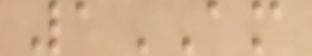1AM
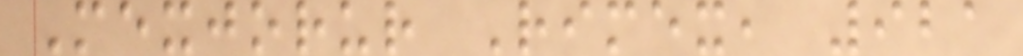Mexjorur Rimex, 921
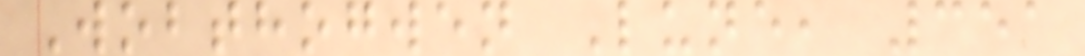Wobthogwen Lune, 351
